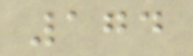174
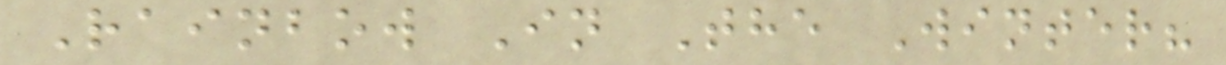Rainbow In The Winter?
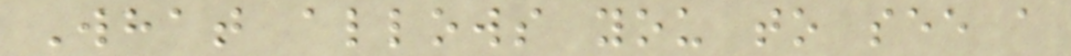What allows you to see a
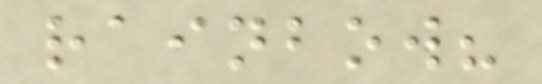rainbow?
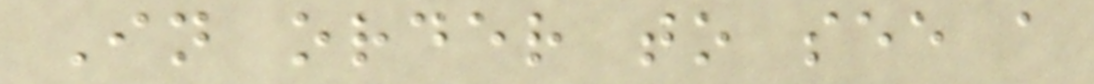In order to see a
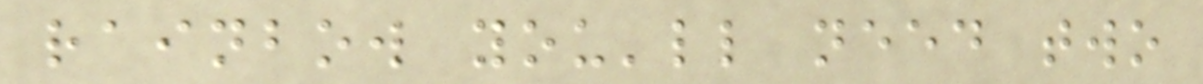rainbow you'll need two
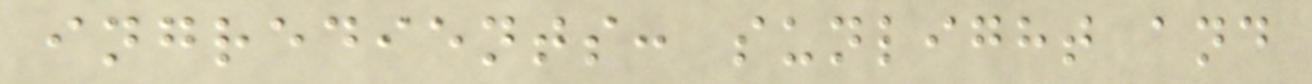ingredients: sunlight and
